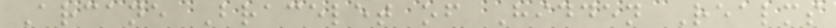Arcane Bracelet of Hidden Realms
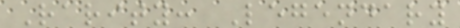Rarity: Legendary
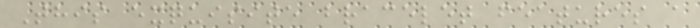This exquisite bracelet features a
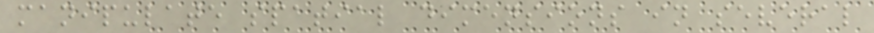manipulate spatial dimensions in several
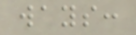ways:
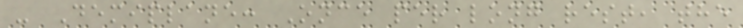- Demiplane: Once per long rest, the
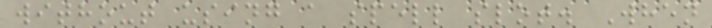without using a spell slot. When
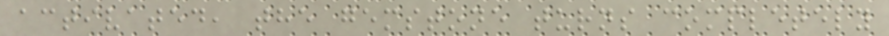activated, the gemstone turns completely
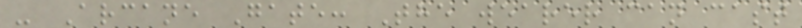- Arcane Gate: The wearer can cast
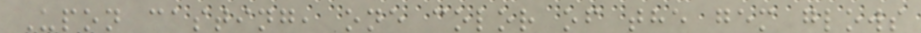Upon casting, one color of the gem glows
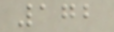172
